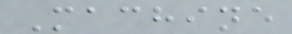Machine
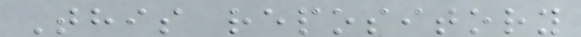This repository
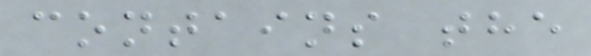contains the
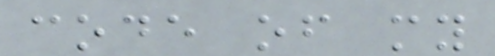code of my
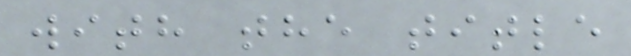with the title
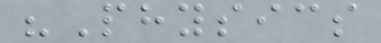"Physics
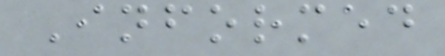Informed
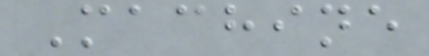Machine
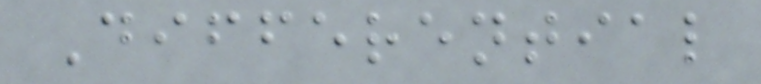Differential
